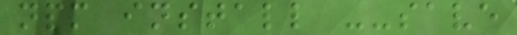npm install --save
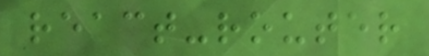react-router
